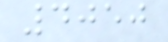4050
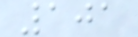101
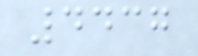4437
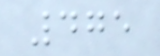475
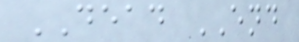DEAD END
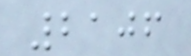2106
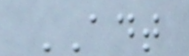ADT
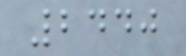2440
